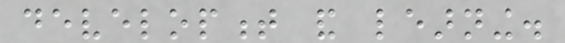development and learning.
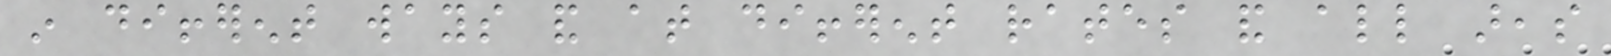in different ways and at different rates and all areas
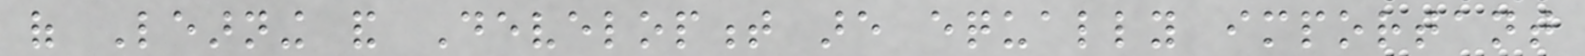of Learning and Development are equally important
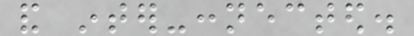and inter-connected.
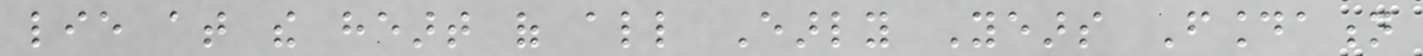lie at the heart of all Early Years Foundation
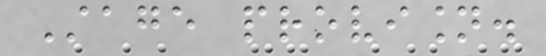Stage provision.
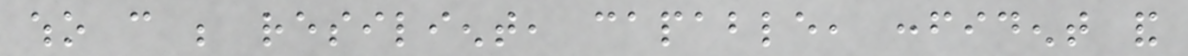who can be resilient, capable, confident and
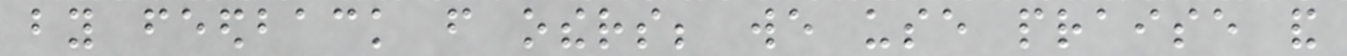by feedback from others; we use praise and
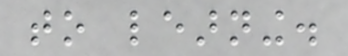to learning.
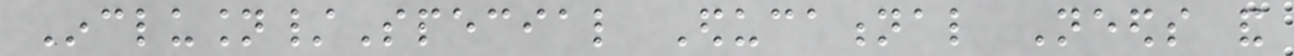Inclusion/Special Educational Needs and
